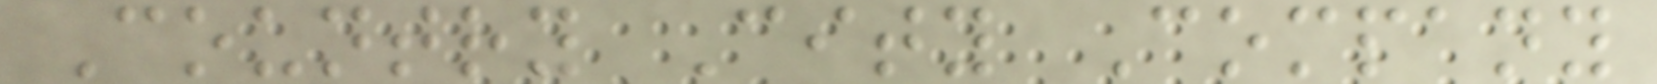Country City Company
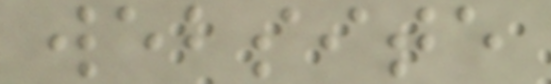website
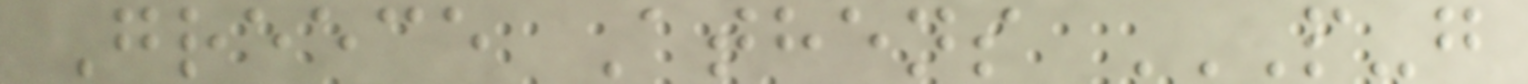Greece Athens P-G
